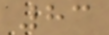83
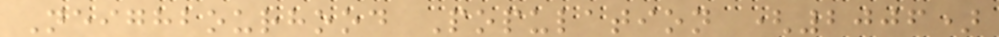Neighbourhood Population (2006)
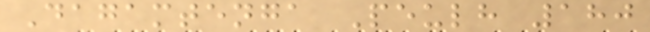Dagamtenga Peulh 180
